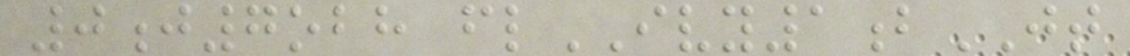0j7obh flIVY1bJT
